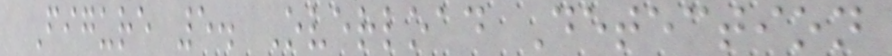Figure 5. Overload Detection
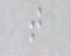t
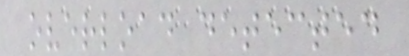overload detected
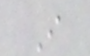I
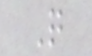Q
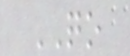QO
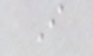I
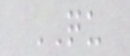QU
